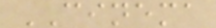CINEMA
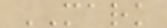MARK
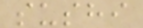sushi
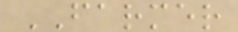FARMER
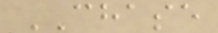CHASE
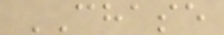CHASE
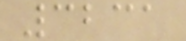3231
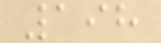198
